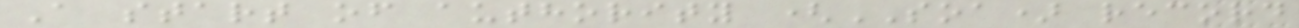A start of authority (SOA) record
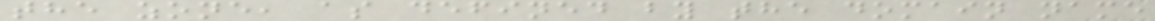the zone, as defined by the domain name
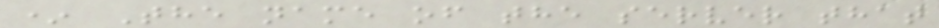* The name of the server that
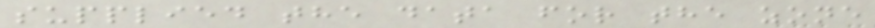supplied the data for the zone
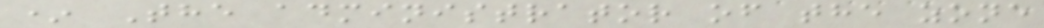* The administrator of the zone
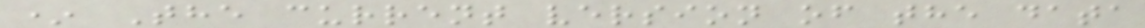* The current version of the data
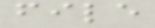file
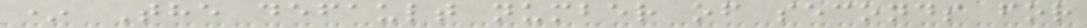* The default number of seconds for
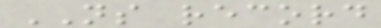NS record
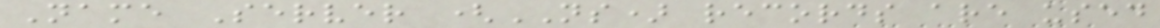Name Server (NS) records are used
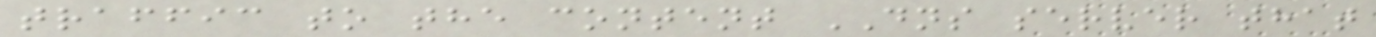traffic to the content DNS server that
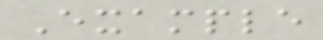Example
